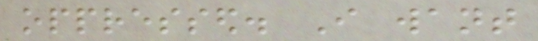oppressed. I want
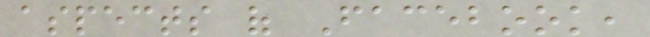aspects of Facebook,
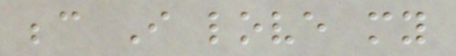because I love my
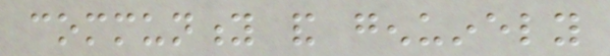community and genuinely
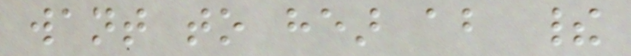want to hear about their
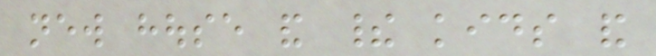new house and their kids and
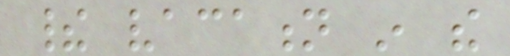their vacation in the
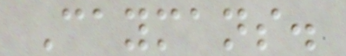Caymans.
